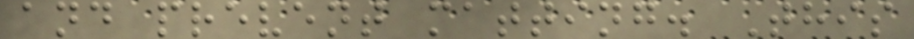and prevent matting. This
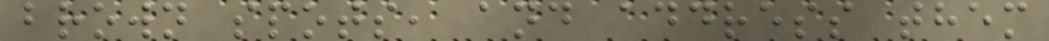brown spots, and address them
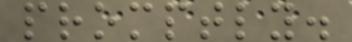promptly.
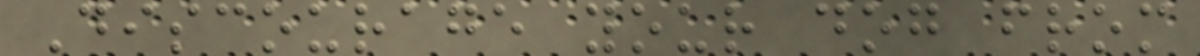Discourage your dog from
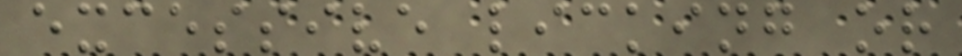excessive licking or
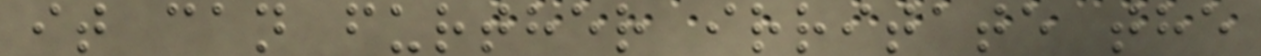it can further irritate the
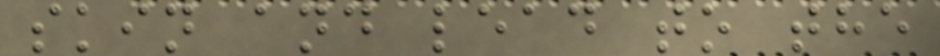skin and lead to the
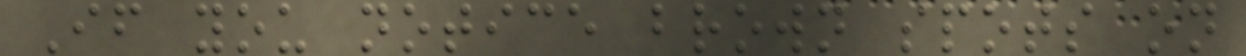If you notice brown spots on
